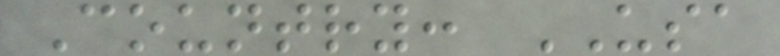Country: USA
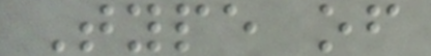Type of
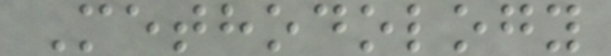Methodology
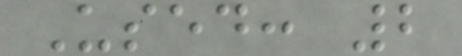Used: 2
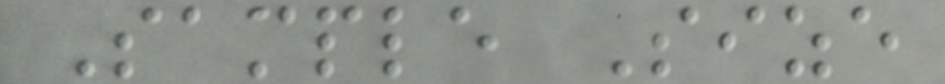Sample Size
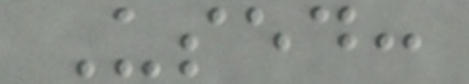Used:
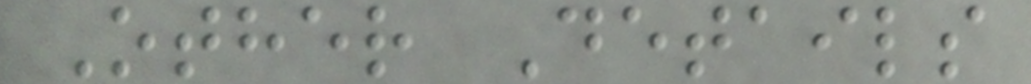Other Details
